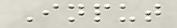Input
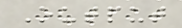Output
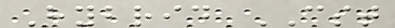Hybrid CST
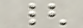{
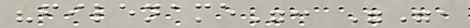"filename": "",
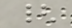{
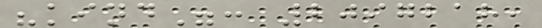"kind": 2097218,
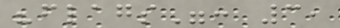"flags": 3,
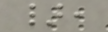},
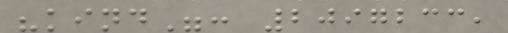"kind": 2097233,
